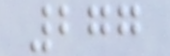277
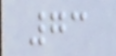73
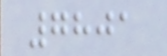7801
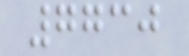7730
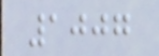1007
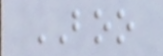BOO
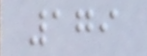179
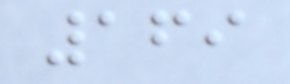169
